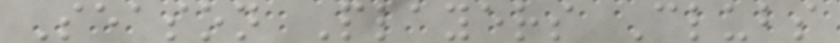Season Players Clubs
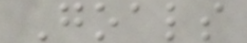Goals
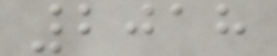2018
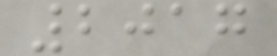2017
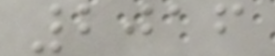2016
